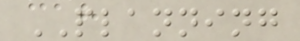PLANNING
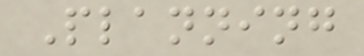Planning
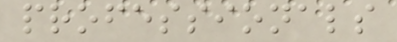professionals
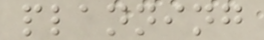planning
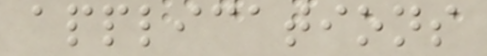applications
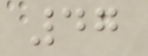47
